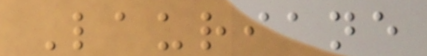Lauriane
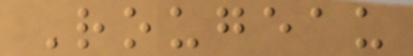Rougeau
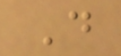D
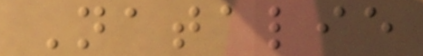Natalie
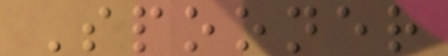Spooner
